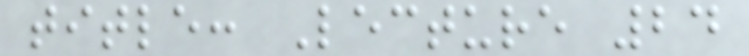title: Lecture 24
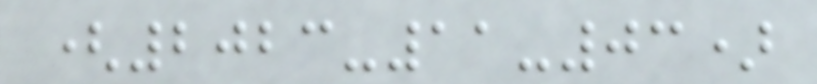(2023-11-03)
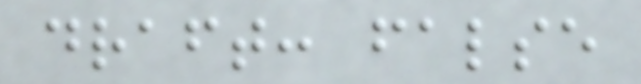draft: false
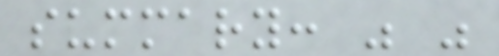summary: " "
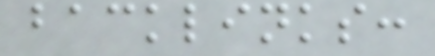backlinks:
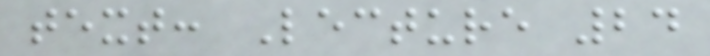text: Lecture 24
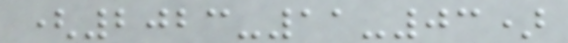(2023-11-03)
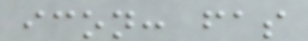icon: fas
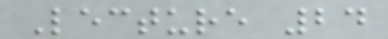Lecture 24
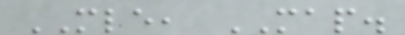MLE, MAP.
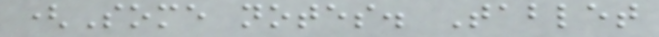(Some notes. Tablet
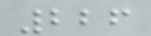226
